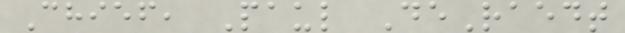Chief, Paul DeRaedt
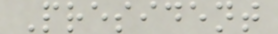President
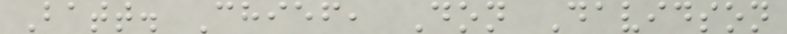Batt. Chief, Don Davidson
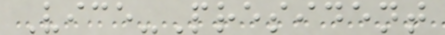Vice-President
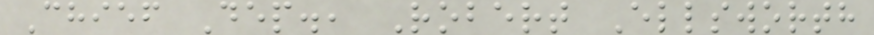Chief Dep., Robert Ellsworth
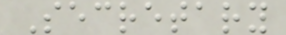Secretary
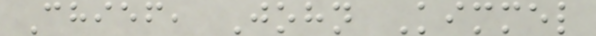Chief, John Kimmel
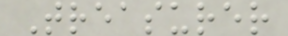Treasurer
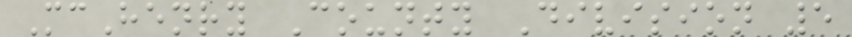McHenry County Division 5
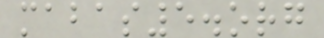mabas5.org
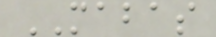MABAS
